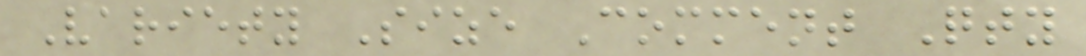Variety Size Comment Qty
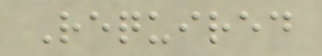Required
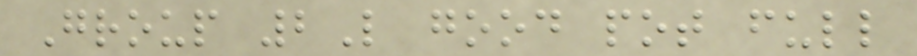Group 2L good pot full
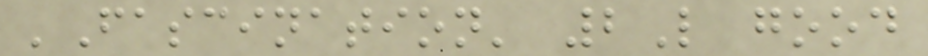'Fascination' 2L good
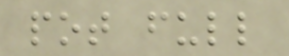pot full
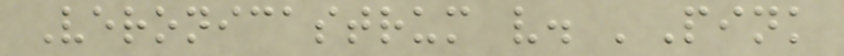Veronicastrum v. 'Pink
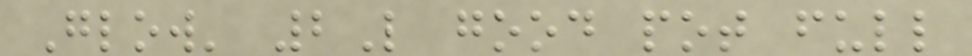Glow' 2L good pot full
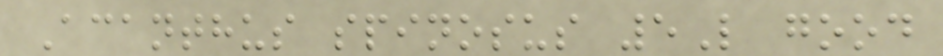Acanthus spinosus 5L good
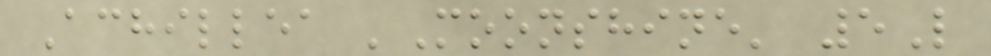Achillea 'Moonshine' 5L
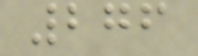276
